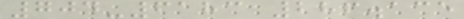704-6183 286.135
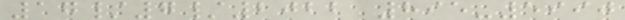17/7/2022 895-5990
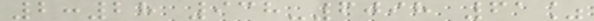2:28 938-6098 61%
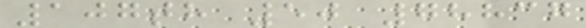107th 50 78837
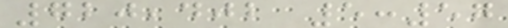720,402 5:57
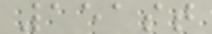151st
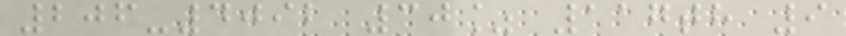206-4092 30% 117th 9
